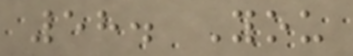58. You
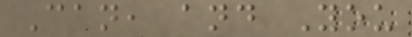Can, and You
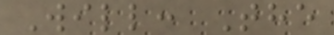Will: The
